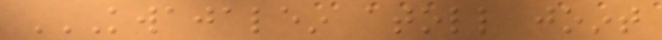KWAJALEIN ATOLL JOINT
